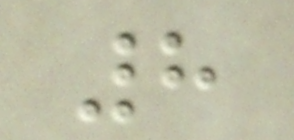8
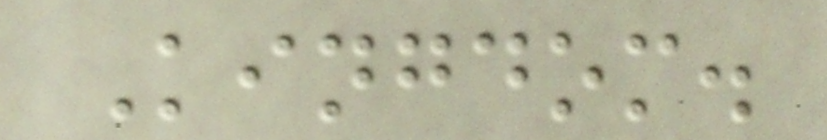Kingdom.
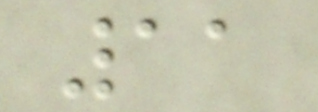11
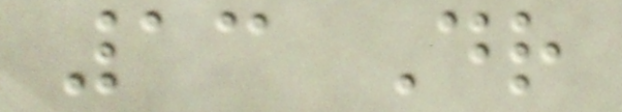13 Dr
